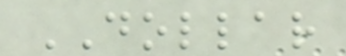DOLLAR
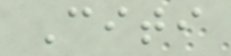Citi
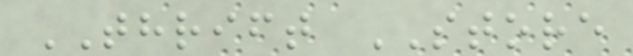THRIFT STORE
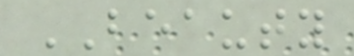BEAUTY
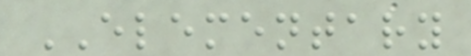ELEMENTARY
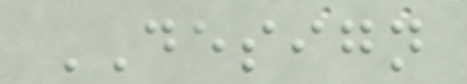DESIGN
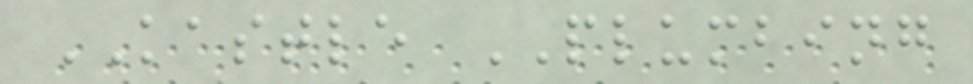KASTLE PLUMBING
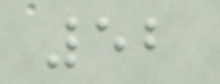52
